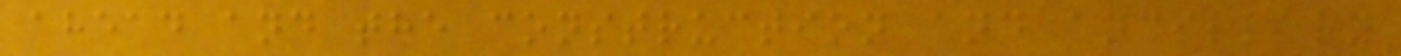ahead and the construction and ancillary
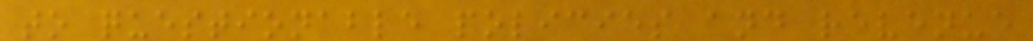to questionable policies and revenue
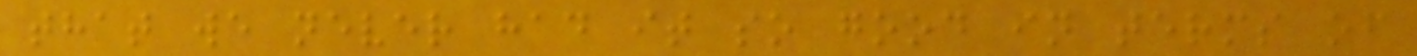that we never had it so good in terms of
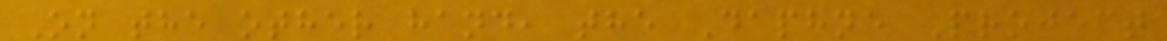On the other hand, the Daphne Project
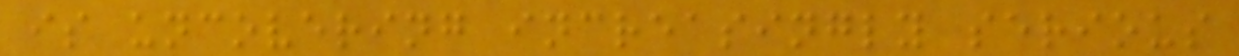is uncovering increasingly serious
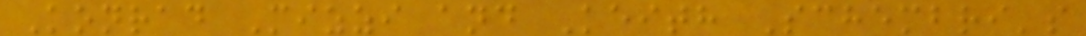Konrad Mizzi and Keith Schembri's
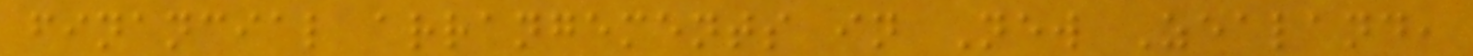financial arrangements in New Zealand,
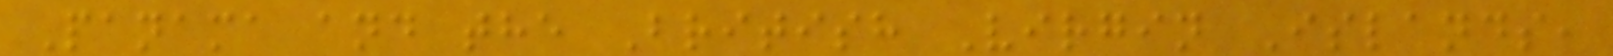Panama and the British Virgin Islands,
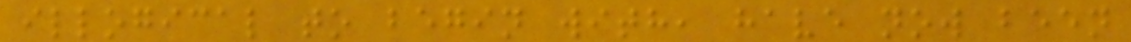illogical to begin with, have now been
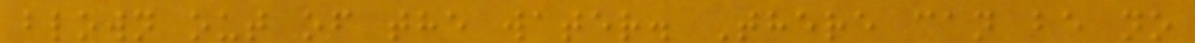blown out of the water. There can be no
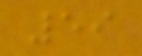59
